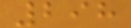298
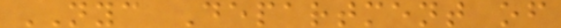NYC Department of
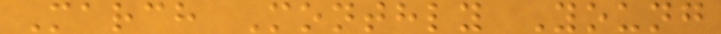March Monthly Young
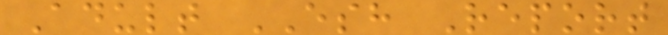Adult ESH Report
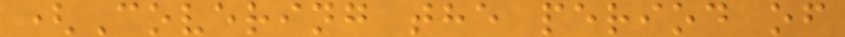(Covering the period of
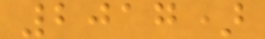2017)
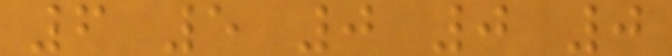6 5 0 0 0
